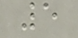5
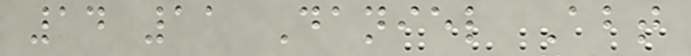14 11 Daniel Abt
